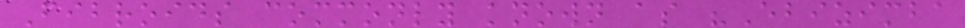Fibroids commonly known as "Ebizimba
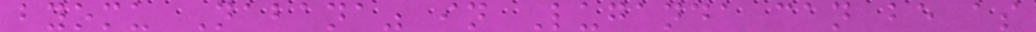byomu Nabana" in Luganda can be as
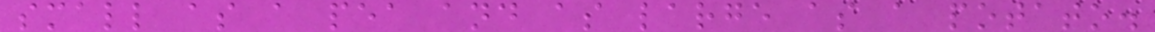small as a pea and as large as a potato.
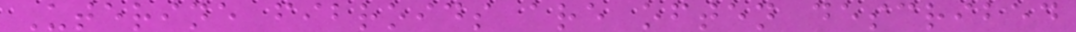Uterine fibroids are often described
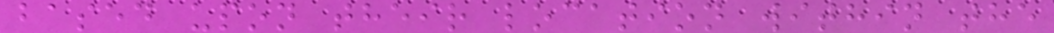based upon their location within the
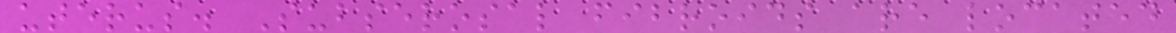uterus. Subserosal fibroids are located
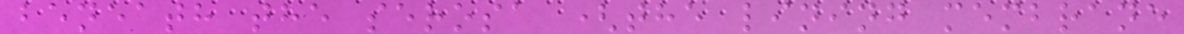beneath the serosa (the lining membrane
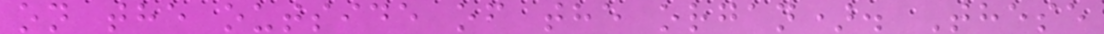on the outside of the organ). These
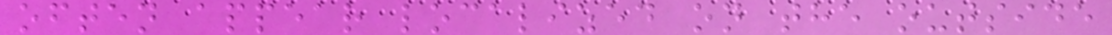often appear localized on the outside
